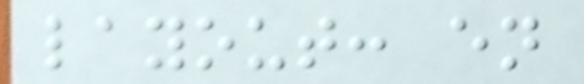layout: en
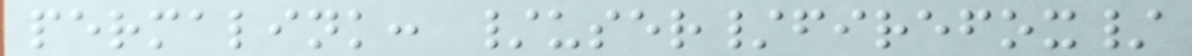permalink: /user/firefox/
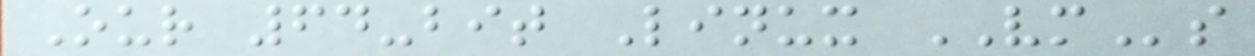Our 64-bit Linux VMs
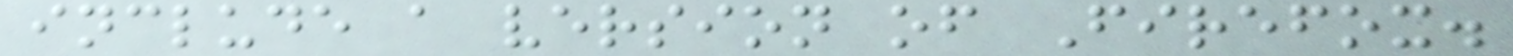include a version of Firefox.
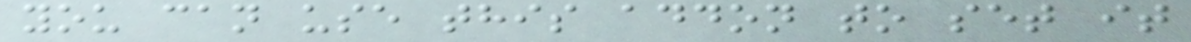you can use this addon to set it
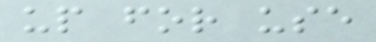up for use
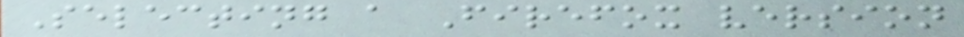Selecting a Firefox version
